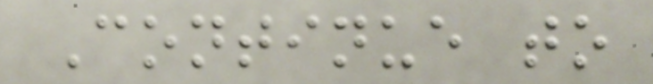Continue to
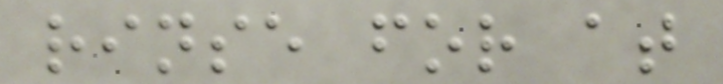rinse for at
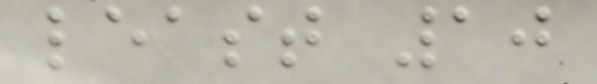least 10
